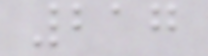217
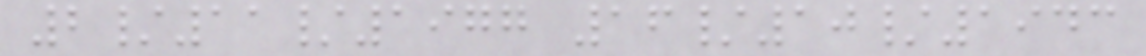2/11/1977 16/10/1943
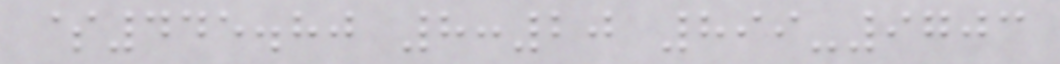$445.80 8:20 899-9703
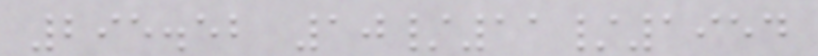295.52 10/11/1954
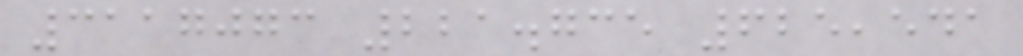3117073 221.735 625,541
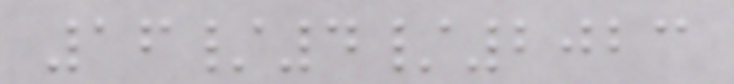16/4/2023
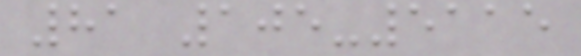81 105-5115
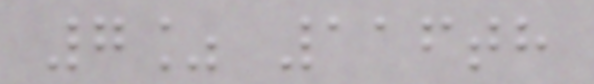7% 116th
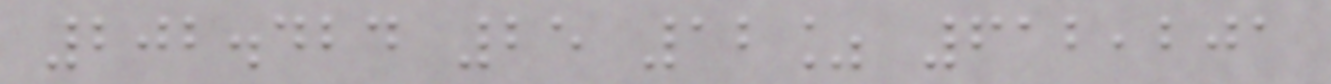202.424 25 12% 612,201
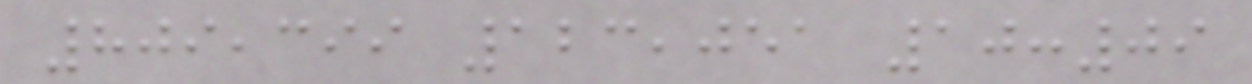809,399 123,051 10:09
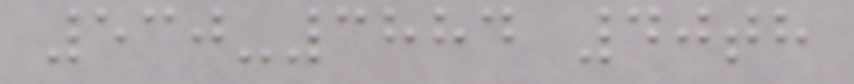530-3884 40th
